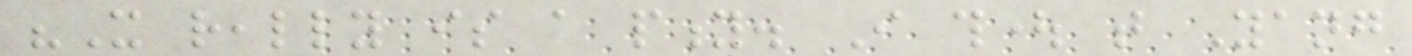"It really is a pity. I thought that Yang
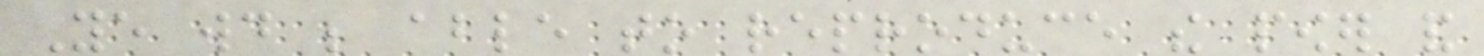Ye would be able to reproduce the power and
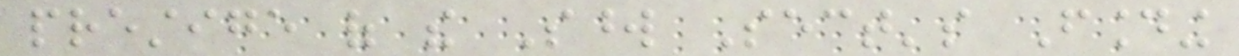prestige of the Sword Sect's Founding
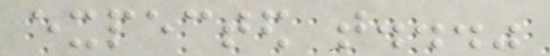expected that..."
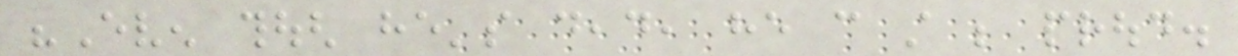"Even though he's dead, he can still be proud.
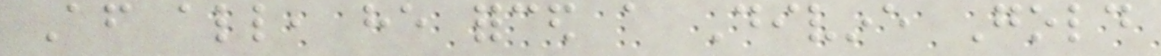After all, he forced a Divine Gold
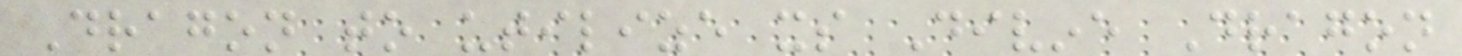Dragon to utilize its Divine Dragon
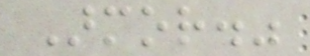Armor."
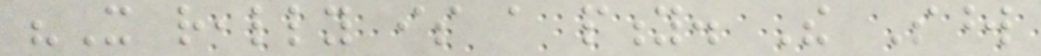"It really is a pity. The Sword
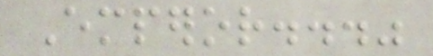Emperor..."
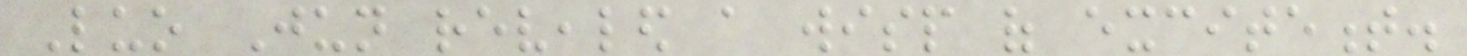Luo Jun revealed a wisp of excitement.
